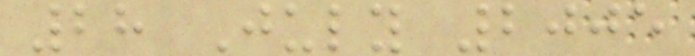28 July 2005
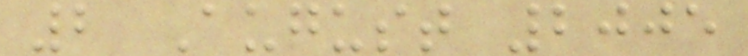2 August 2005
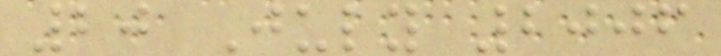20 July 2006
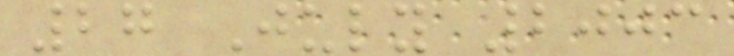27 July 2003
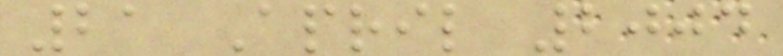21 April 2004
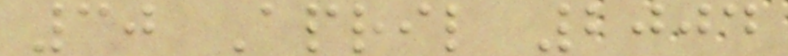30 April 2004
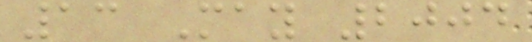13 May 2004
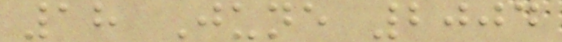18 June 2004
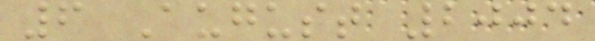6 August 2004
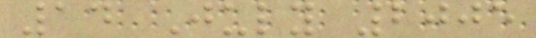14 July 2005
